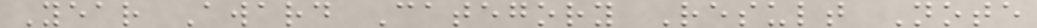Year Award Category Result Note
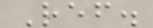Ref.
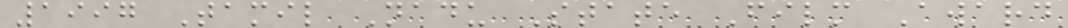1997 Tamil Nadu State Film Award
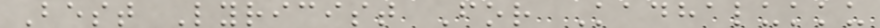Best Lyricist For Kadhalukku
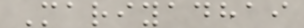Mariyadhai
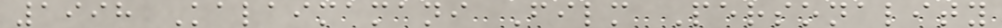1998 Kalaimamani Film Personality
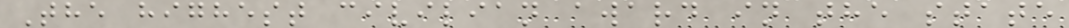The highest civilian award in the state
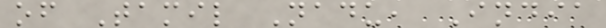of Tamil Nadu, India
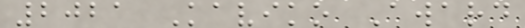2021 Kaviko Award
